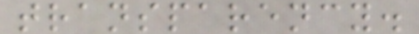transparency.
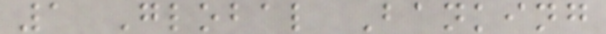1 Global Banking
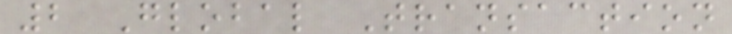2 Global Transaction
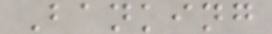Banking
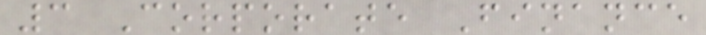3 Corporate Finance
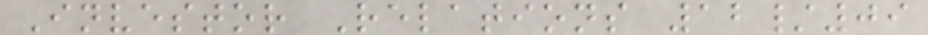Investor Relations 12/09
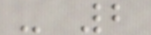- 2
